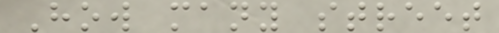How many street
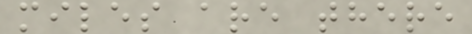miles are there
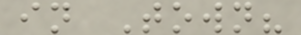in Town?
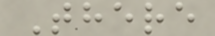There
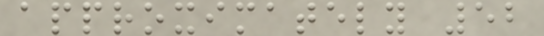approximately 52
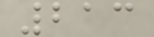213
